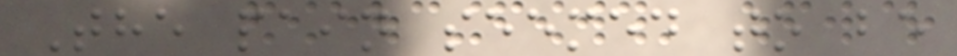The pain seemed to be
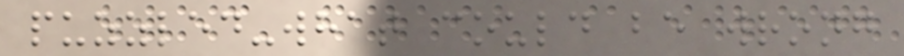puzzled-what could be wrong
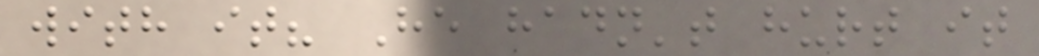with it? He hadn't hurt it
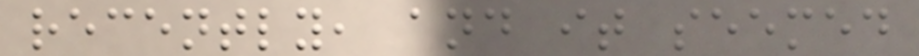recently, and it seemed
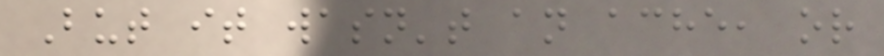But it wasn't an ache, or
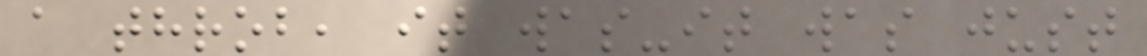a throb, it was-it was just
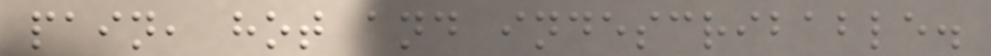pain, hot and indescribable.
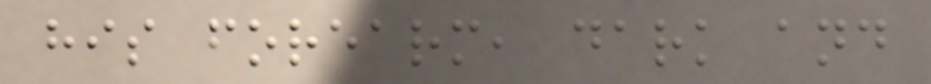his forearm, dark and
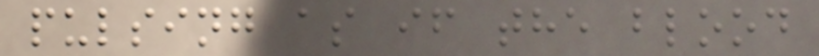pulsing as if the blood
